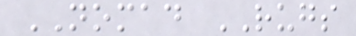NOMAD RUGS
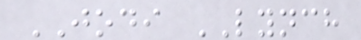JODI LYNCH
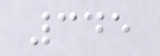345
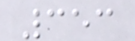353
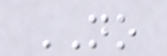NO
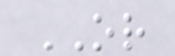OR
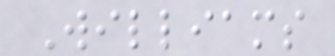Williams
